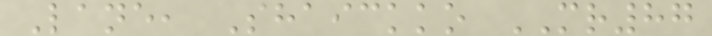Lane, Shaickko MR87
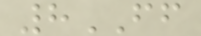8FF
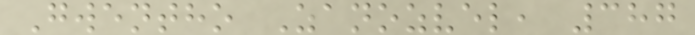Gwentho Zanozvel, 387
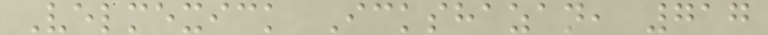Velmexick Ickshazan, 717
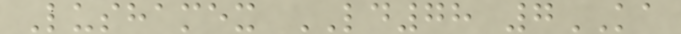Lushamex LD78 7KA
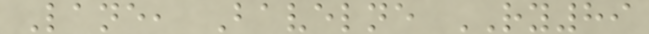Lane, Bavelne RY89
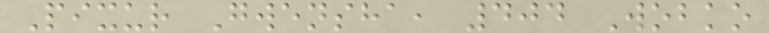Pixur Gwensha, 404 Wobko
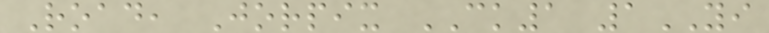Road, Jorpix CK1 1YI
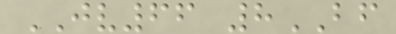JV66 8BF
